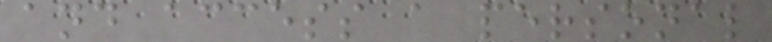and access a personal
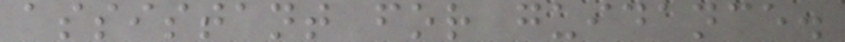assistant for guidance.
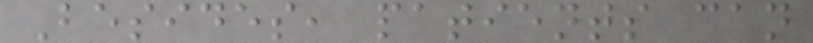Besides, patients can
